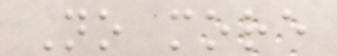No more
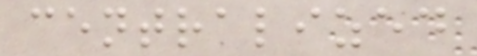centralized
